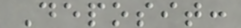Deposit:
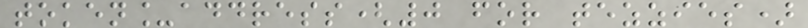token_address(0 for tezzies)
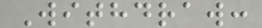Withdraw:
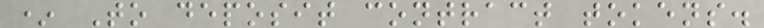* To deposit contract tokens.
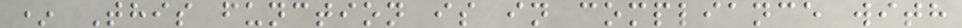* This function is in compliance with
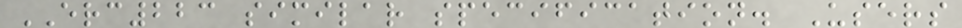ERC223 similar specification. Users
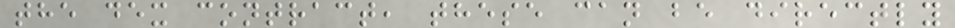the dex contract, these can be directly
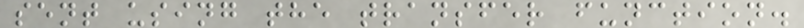sent using the transfer function.
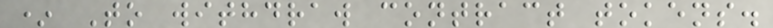* To withdraw contract tokens.
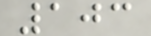103
